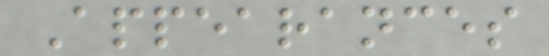Appearances
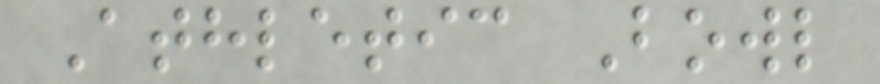Athletic Bowl
